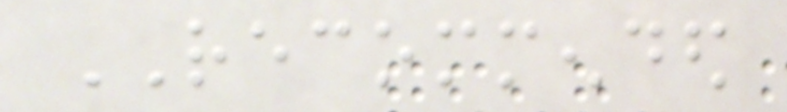RECOMMENDED
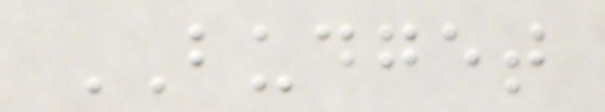BUDGET
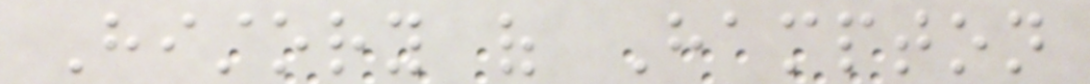History of Hampton
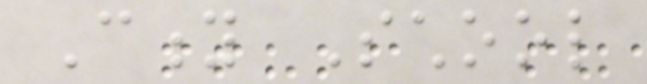City School
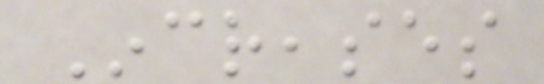Increases
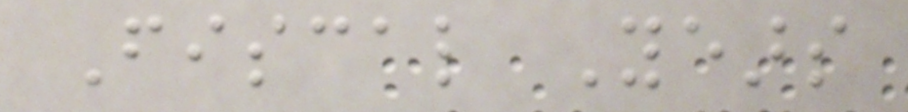Fiscal Years
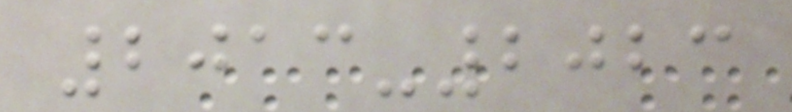2013-2023
